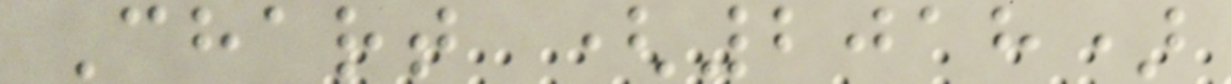Chart (2018)
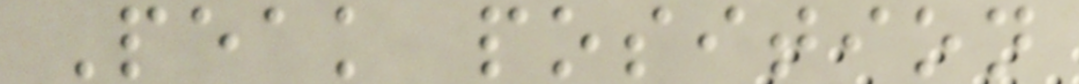Peak position
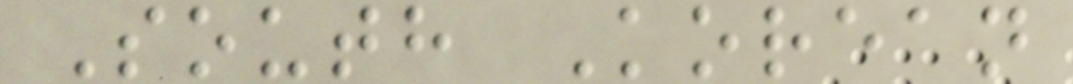South Korean
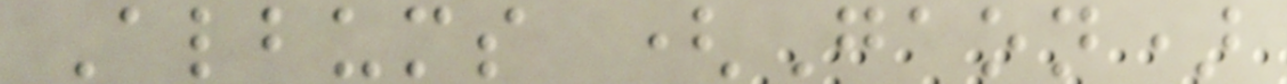Albums (Gaon)
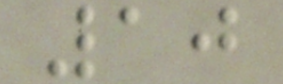10
